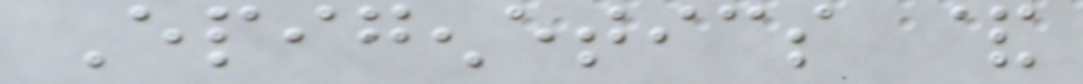Epigenetics &
